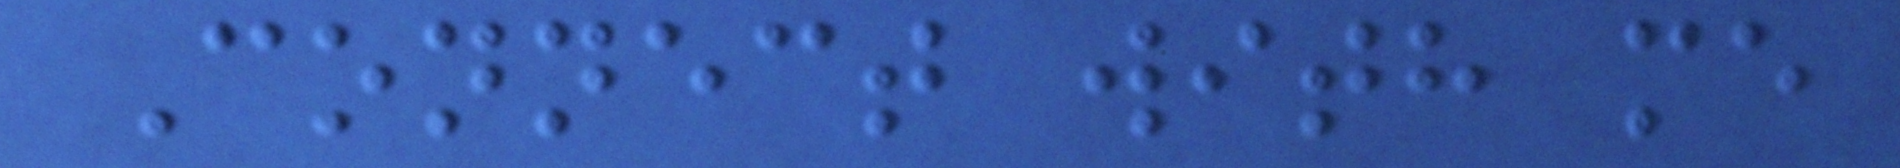Connect with me
